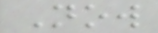Now
